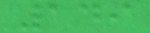149
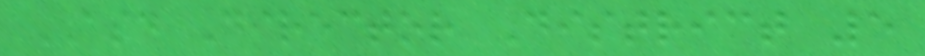ASD Director District 5
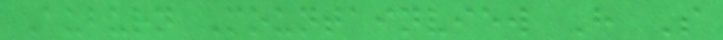Auburn Mountainview H S
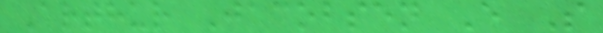Arthur Jacobsen E S
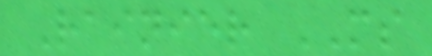Rainier MS
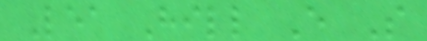Lea Hill E S
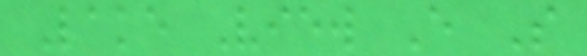Lake View E S
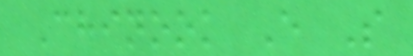Chinook E S
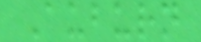Auburn
